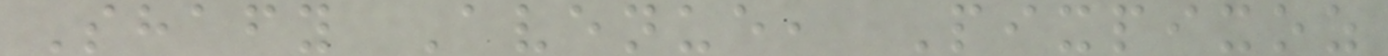Shafy Avenue, Pixpixoz
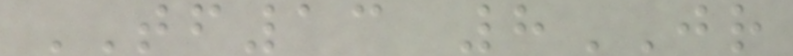TF13 8JR
